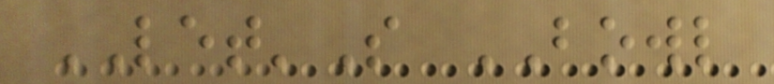LET'S BOWL
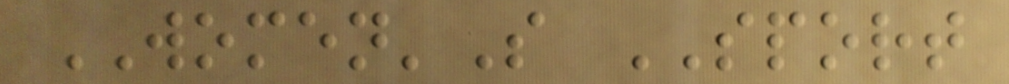WOMEN'S SPORT
